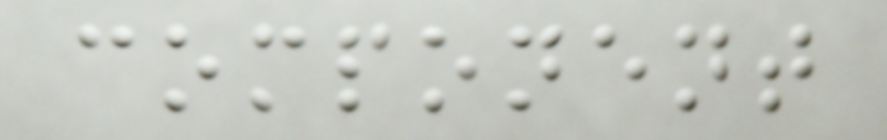component
